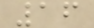16
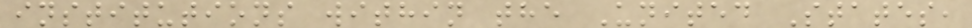institutions within the United States,
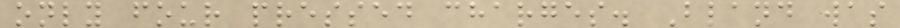only four pressed charges. Bland was
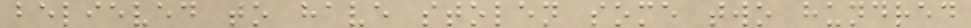believed to have stolen some two hundred
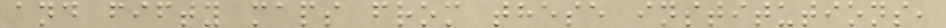and fifty maps from these institutions,
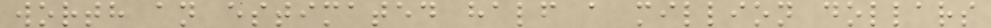worth an estimated half a million dollars
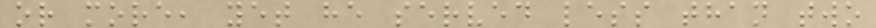or more, yet he served less than two
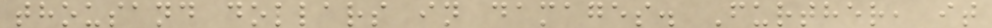thousand dollars in damages. Further, it
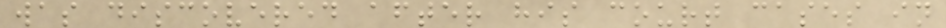was discovered after his court cases in
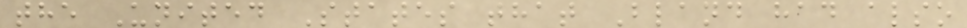the United States that Bland had also
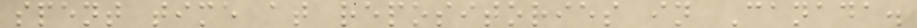spent time at repositories in Canada.
